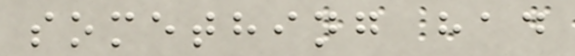something had
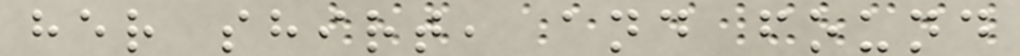her shirt, and found
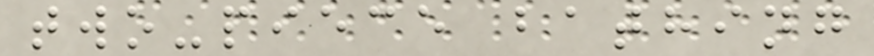two-piece bathing
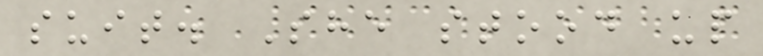suit. She stood up
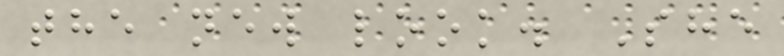the new look. She
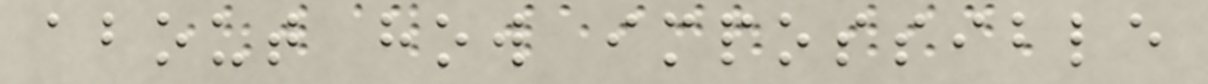about how impossible
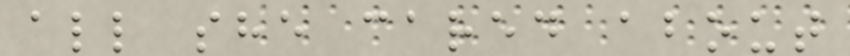all she cared about
